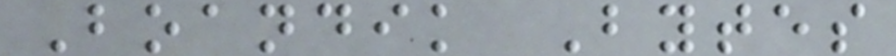Boandik Bytes
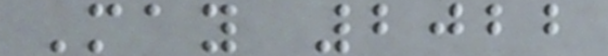May 2022
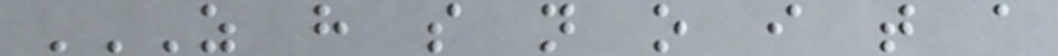Z H S N O I T A
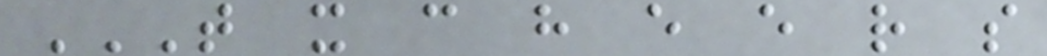T X C H E E R S
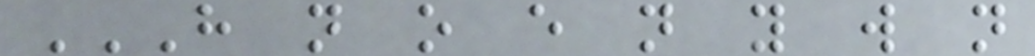H N O E N Y W N
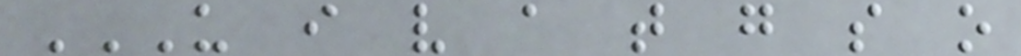U I V A T G S O
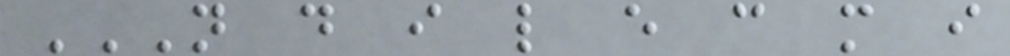N D I L E C M I
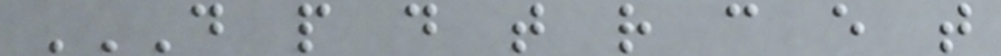D P D T R C E T
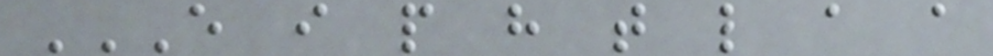E I P H T L A A
